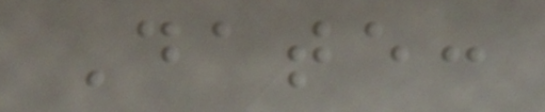Date:
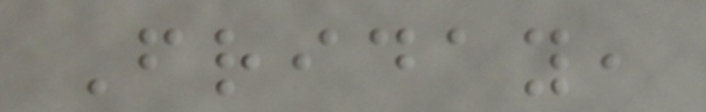Friday,
